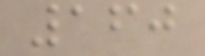160
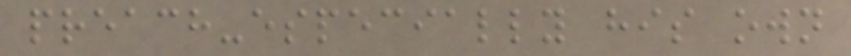preach-especially his own
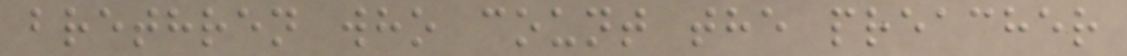brethren who count the preacher
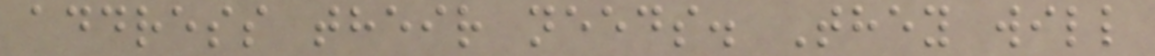address their needs. They will
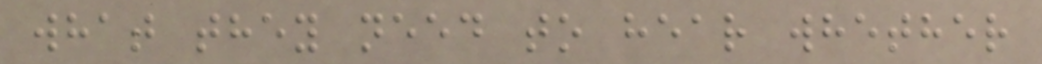what they need to hear whether
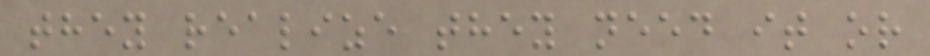they realize they need it or
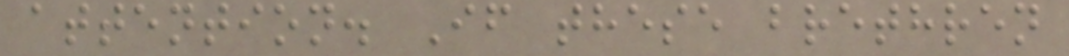attention. If these brethren
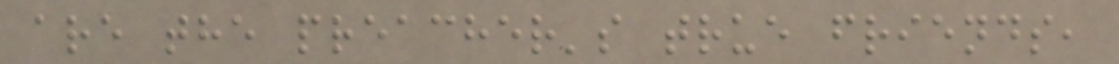are the preacher's true friends,
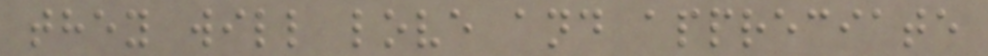they will love and appreciate
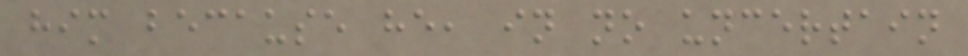him because he, in no uncertain
